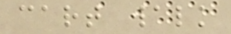cart walk
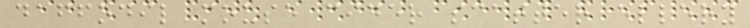daffodil mouse cider scatter ellery
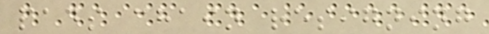pads chain resigning
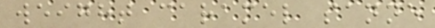weight caramel sanne
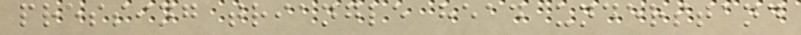pressing triangle head understand
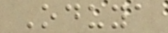Oduya
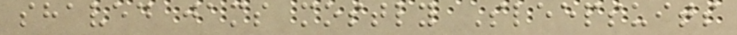shaved jams mostly Sleepsuits
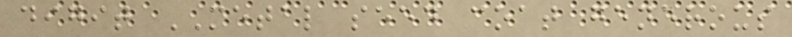digit METAL seed coat generous
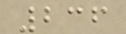236
